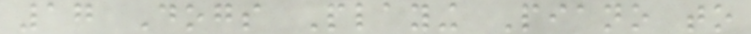17 Dogs Playing Piano to
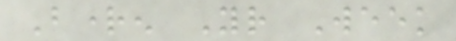Brighten Your Week
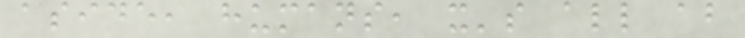aside, humans, it's all about
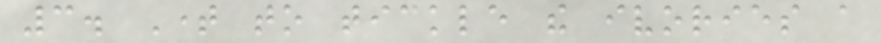3. Time to tickle the ivories a
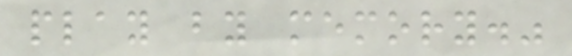play by memory."
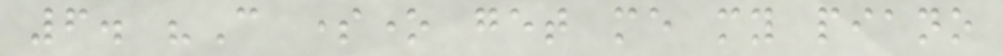6. "Can someone get me my piano
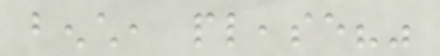bench, please?"
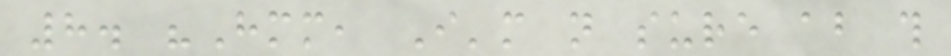8. "Hmm, I'm not sure about this
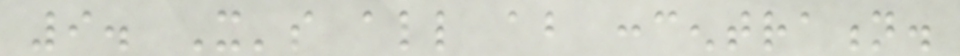9. It's all about concentration.
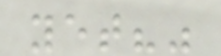yet?"
